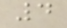4
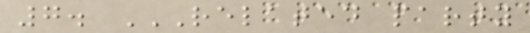7. RELATED PARTY
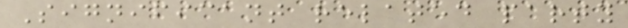Significant related party
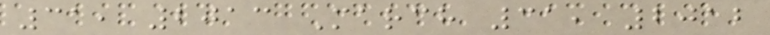31, 2013 March 31, 2012
